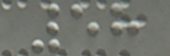58
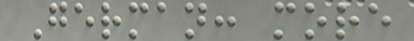German: more
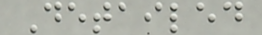Detailed
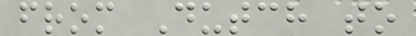from Dutch to
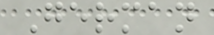German
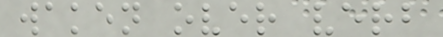waken over verb
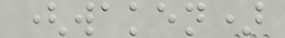(waken)
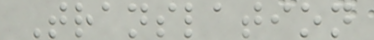Translation
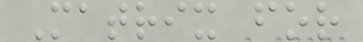Matrix for
